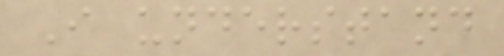I understand
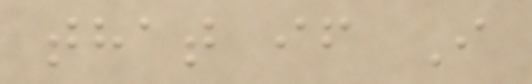that if I
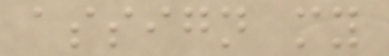assign my
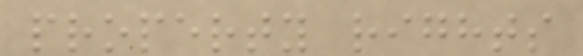property rights
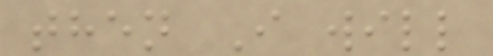then I will
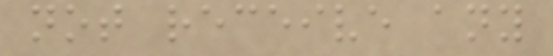not receive any
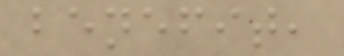benefit,
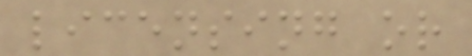licensing or
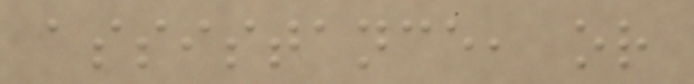assistance, or
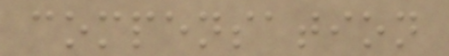compensation
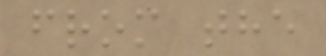from the
